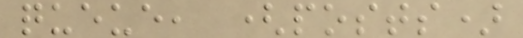queue, (posts)
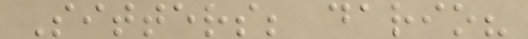Sitters; dario?
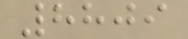8809
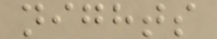nights
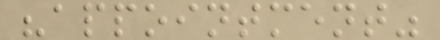"appointment"
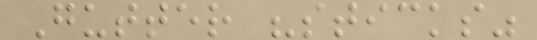Gutter "sticks"
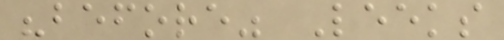"before" Leeks
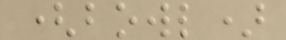(bowl)
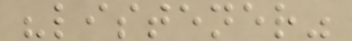"listener"
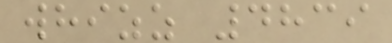whizz 4839
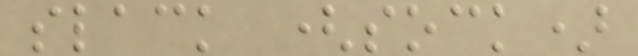slack (sock)
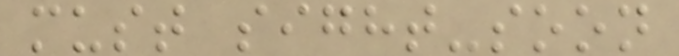must sight-soon
